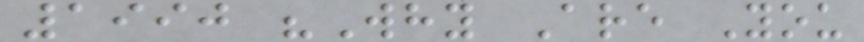1990 "Why Are You
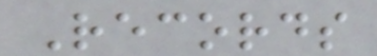Records
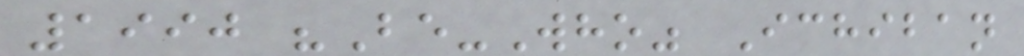1990 "Be-Who" Ichiban
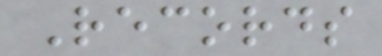Records
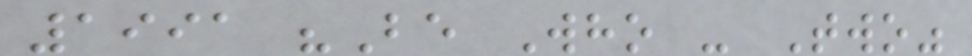1991 "Be Who - Two"
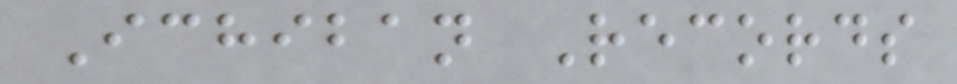Ichiban Records
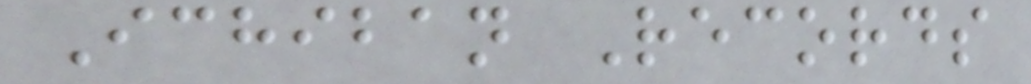Ichiban Records
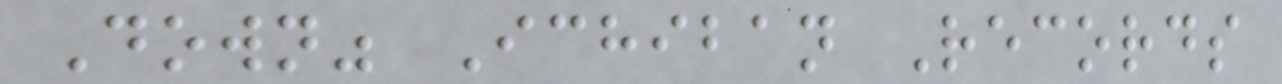Down" Ichiban Records
